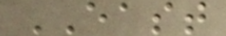EAST
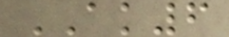AK6
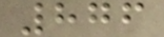876
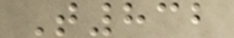T832
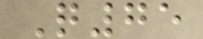Q75
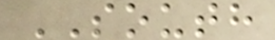SOUTH
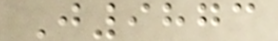J9873
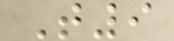T9
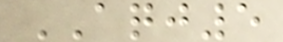AQJ5
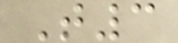T3
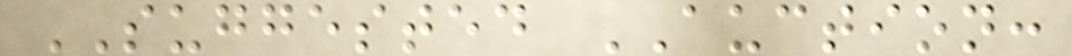SUGGESTED AUCTION:
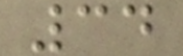34
